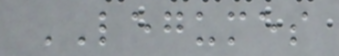LEGUMES
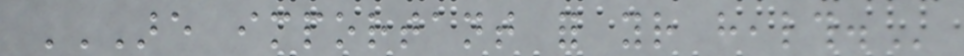ARE IMPORTANT FOR YOUR HEALTH.
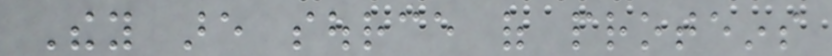They are source of proteins
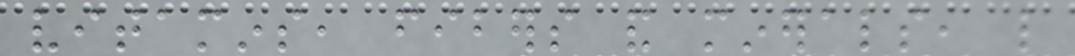vitamins, fibers and minerals, like
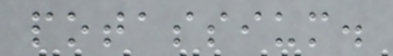potassium.
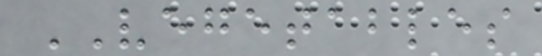VEGETABLES
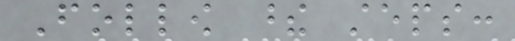Follow these steps:
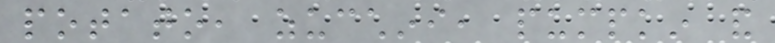potato, zucchini, pumpkin and
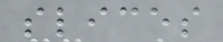slices
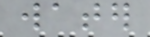water
